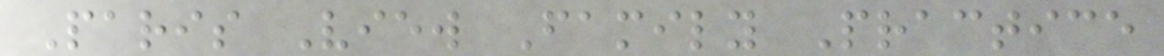Paris View Family Practice
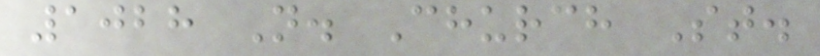1028 N. Church St.
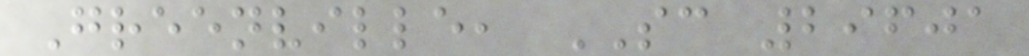Greenville, SC 29601
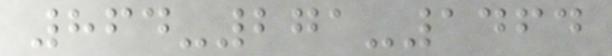864-271-1464
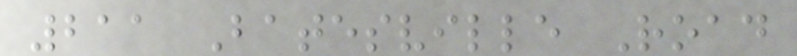211 Batesville Road
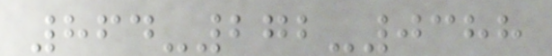864-272-0388
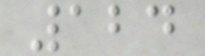124
